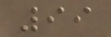99
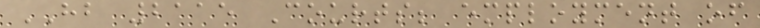HB 2115 Courts; employment of
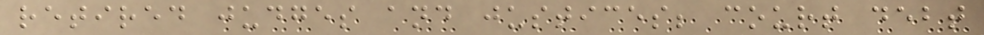retired judges and justices; court debt
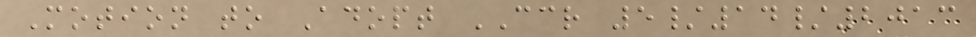Motion to Adopt CCR 5/14/2013
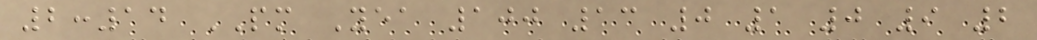2:14 PM Yea 100 13 0 1 0 9 2
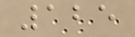125
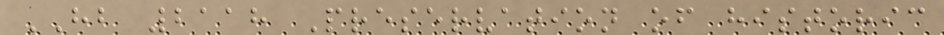HB 2118 Preservation of historic
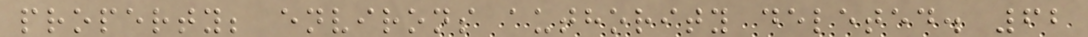property; environs authority deleted. 62
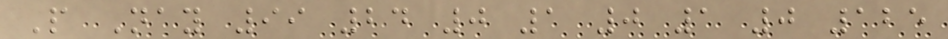P Nay 99 24 0 1 0 1 0 125
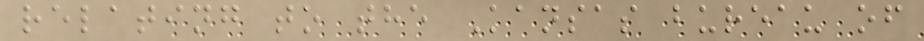relating to the Kansas bureau of
